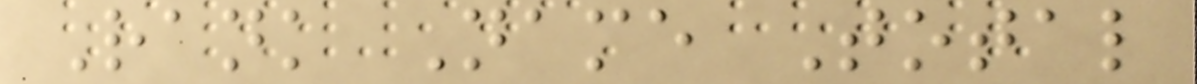Rank Name Total
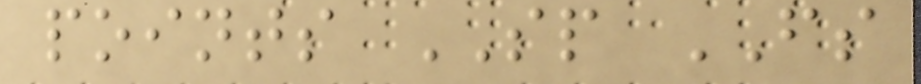points SP FS
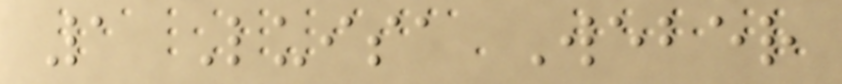1 Luisa Weber
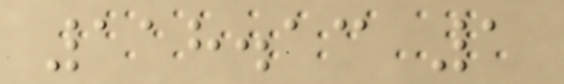118.13 1
